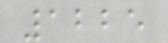1225
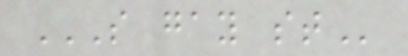S GAY ST
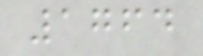1764
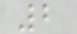2
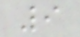9
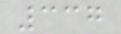337
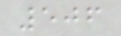506
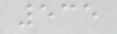535
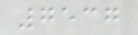7537
